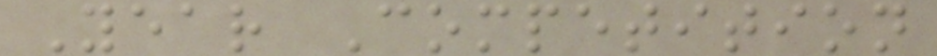Year Competition
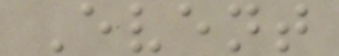Event
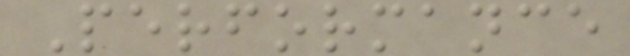Performance
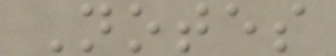Notes
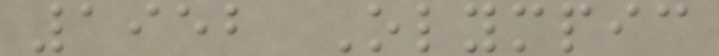1952 Olympic
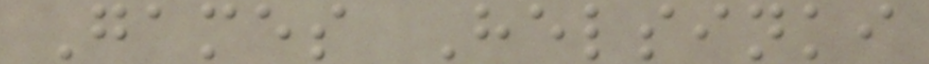Games Helsinki
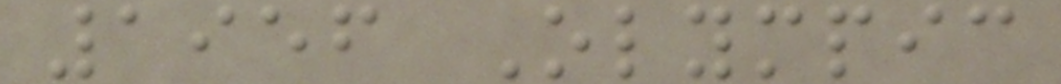1956 Olympic
